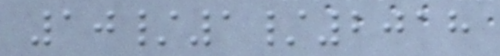10/1/2018
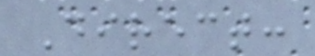Direct:
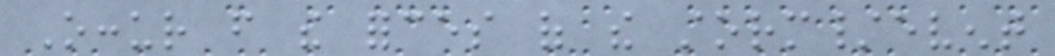Occur from the forces of the storm/event
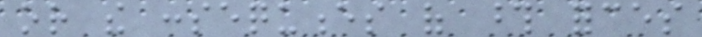or the consequences of those forces
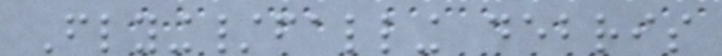Flying/falling debris
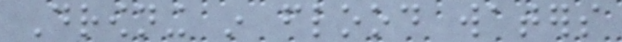Drowning in flood waters
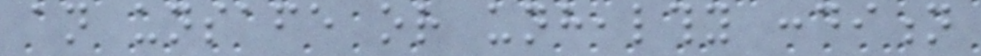an unsafe or unhealthy condition
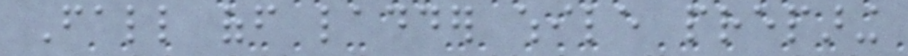Fall off ladder while preparing
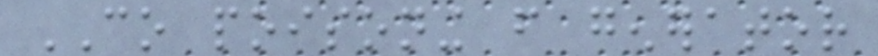CO poisoning from generator
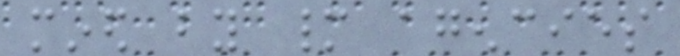mined by many agencies
